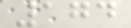174
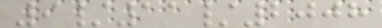9/11/2008
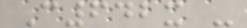C642x -
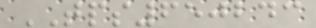TPS650243
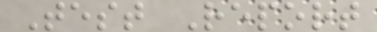Test Report
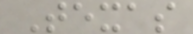Texas
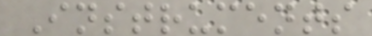Instruments
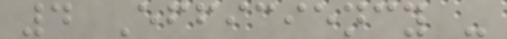4 Efficiency -
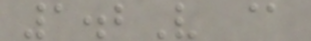1.2V @
